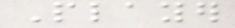Player
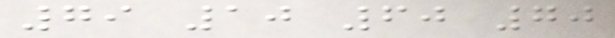79 10 60 70
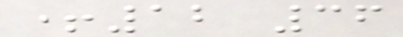+12 36
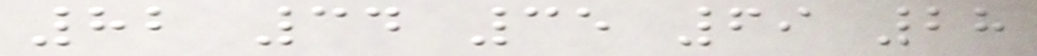82 34 35 69 28
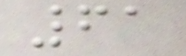61
